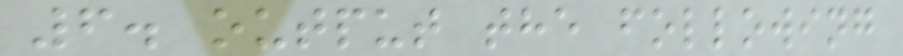6. output the following
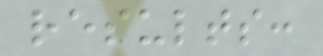results:
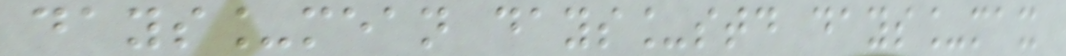days_mean days_std days_max
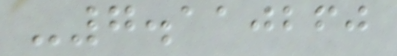-7.110260
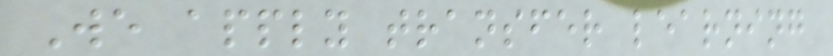We apply transfer learning
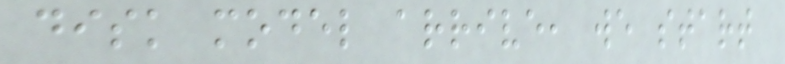disk model arrive, we start
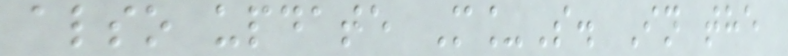also update M_S. In the
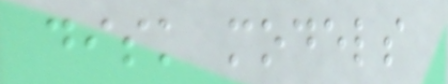disk models
